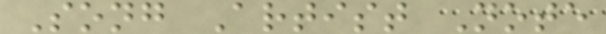Song Artist Note
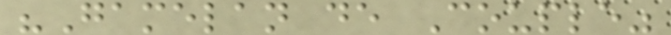"Gamelan de Couple"
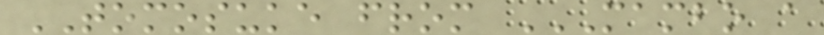TOMOSUKE from MAMBO A
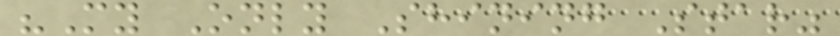"My Only Shining Star"
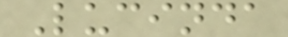Lucinda
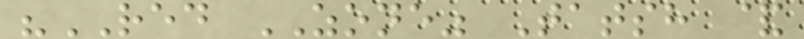"RED ZONE" Tatsh &
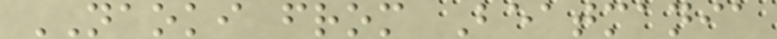NAOKI from Beatmania
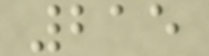215
